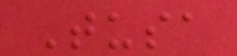Tusa
